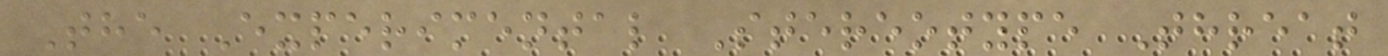The Experimental Stereotype Threat
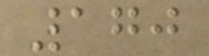170
